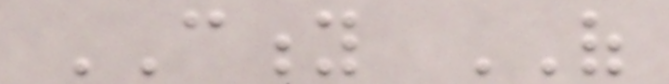CITY OF
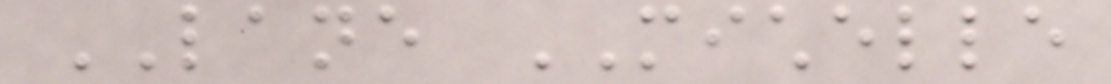LANE MICHELLE
